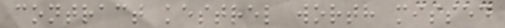contract kestrel worth missed
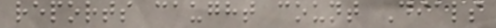reports caught count Dials
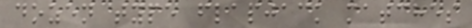dozen type flapjack matches
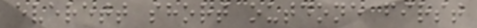everett short outdone first
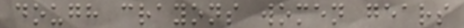dough crayons women gears
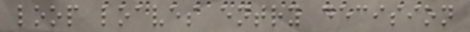loop loaves entry decision
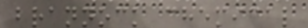brannock chemical
